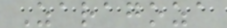Zaragoza
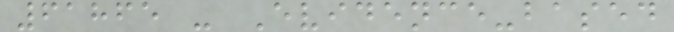61865 - Evidence-based
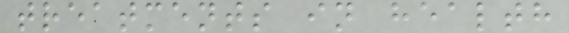treatments in health
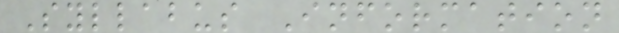Syllabus Information
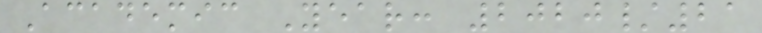Academic Year: 2020/21
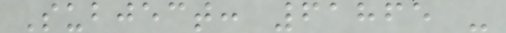Subject: 61865 -
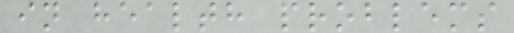in health problems
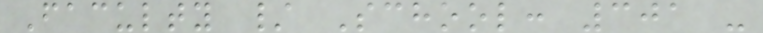Faculty / School: 301 -
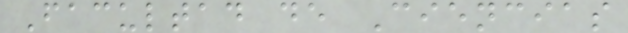Facultad de Ciencias
